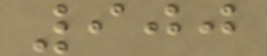900
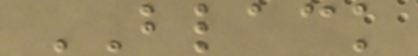BLACK
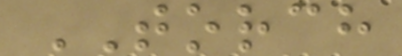TORCH
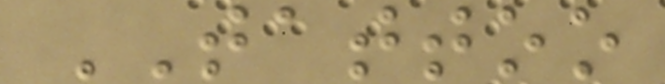TATTOO
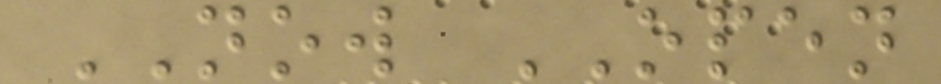NOW OPEN
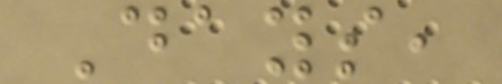Days,
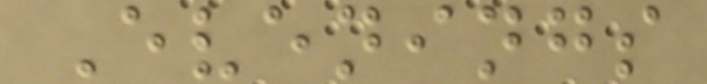Evenings
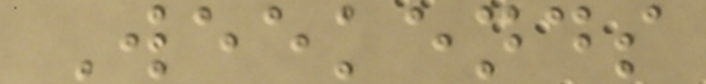Weekends
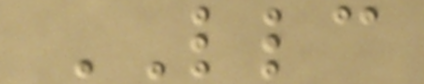LLC
